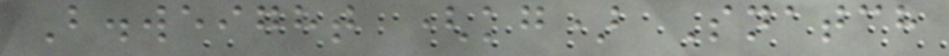B.weight (kg) Snatch
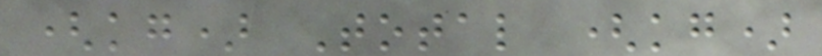(kg) Total (kg)
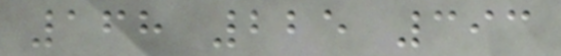168 225 393
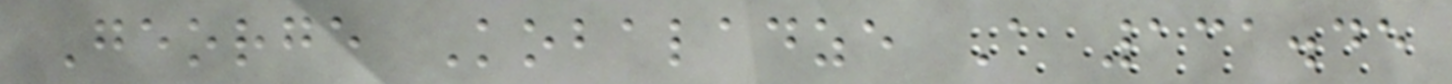George Kobaladze A 131.45
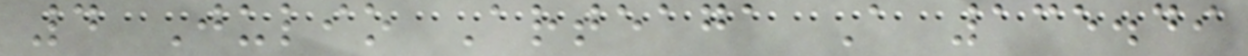4 Julio Arteaga A 135.49
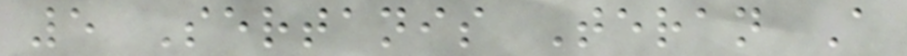5 Sertanis Teran A
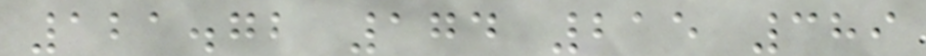121.72 174 215 389
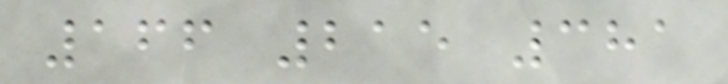166 215 381
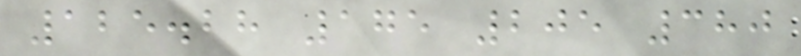125.28 175 205 380
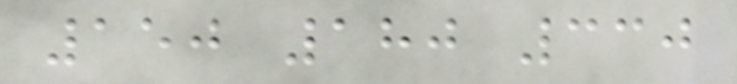150 180 330
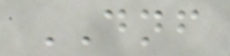DNF
